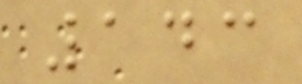143
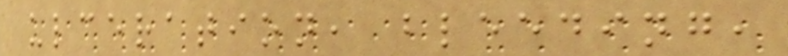ulceration, bleeding,
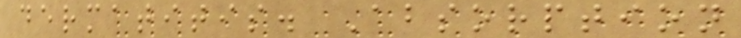dermatitis. Absorption
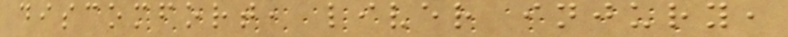discomfort, liver injury,
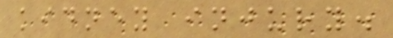kidney injury.
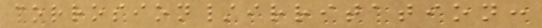corrosion/irritation:
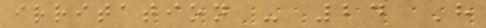irritation - 24 H
